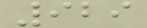929
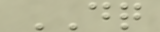DQ
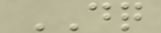DQ
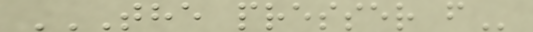THE PRESSER F
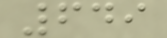649
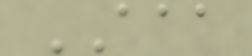AAA
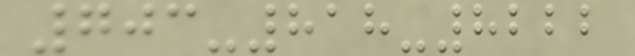703-818-8222
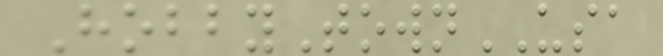HobbyTownUSA
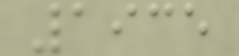1935
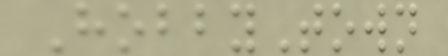HobbyTown
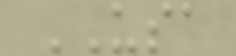USA
